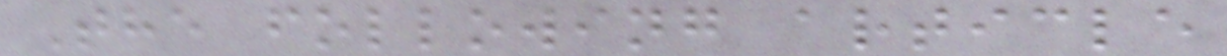The following article
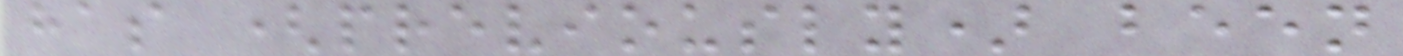has (previously) been
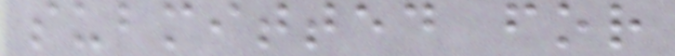submitted for
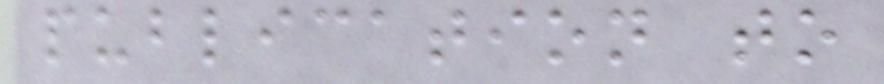publication to
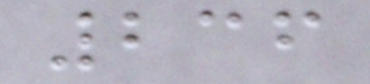236
